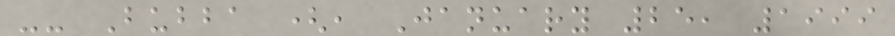-- Bubba (, January 25, 1999
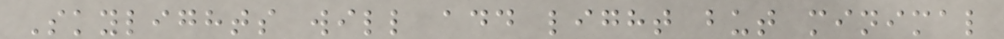Skylights will add light but minimal
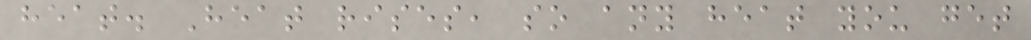heat. Heat rises, so any heat you get
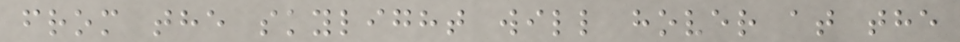from the skylight will hover at the
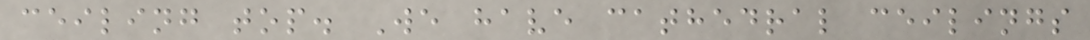ceiling top. We have cathedral ceilings
